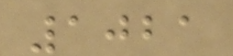1021
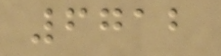6712
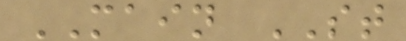MAIN ST
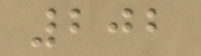202
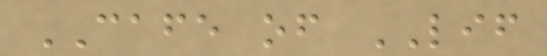CAFE of LIF
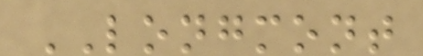LONGMONT
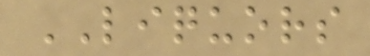LIQUORS
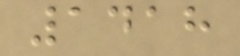1418
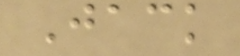Jack
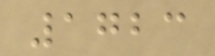1723
